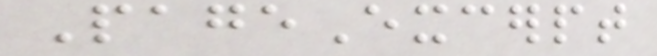PageExcerpt
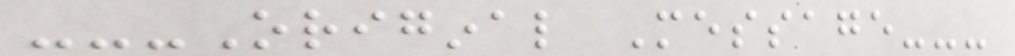---Original Message---
